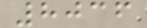8036
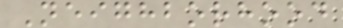Neighborhood
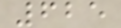625
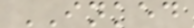INKED
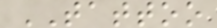TATTOO
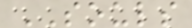SOULS
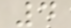4
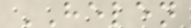HELEN
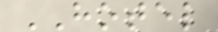HOTEL
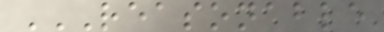REASONABLE
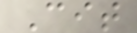Cit
